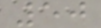50
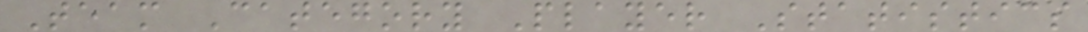Team Category Player Statistics
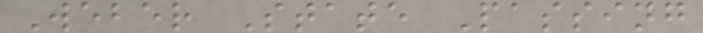Weber State Passing
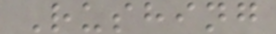Rushing
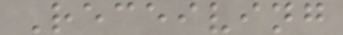Receiving
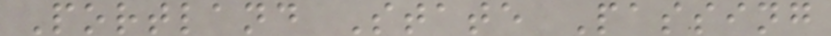Portland State Passing
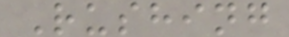Rushing
